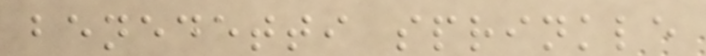benedetti sprinkle
